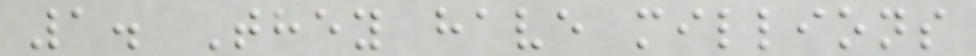1. They have millions
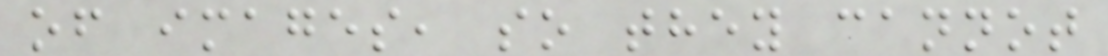of images, so they cannot
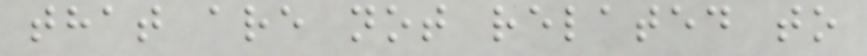that are not related to
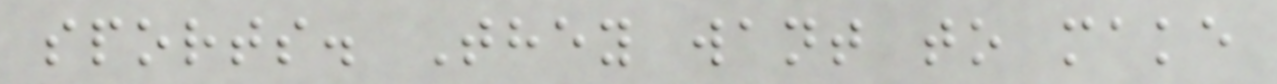sports. They want to make
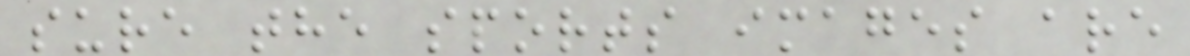sure the sports images are
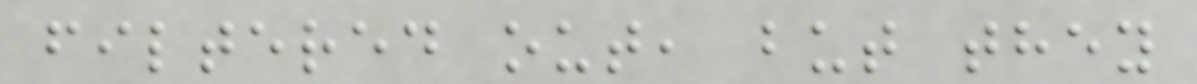filtered out, but they
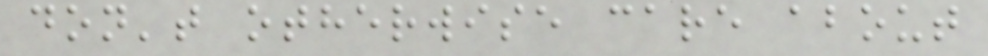don't otherwise care about
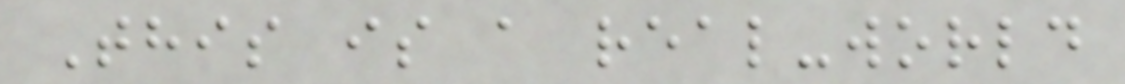This is a real-world
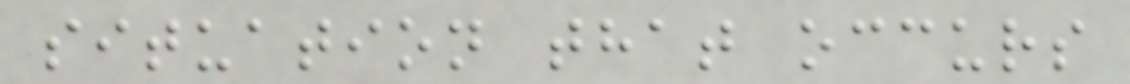situation that occurs
